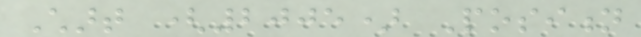Chart (2005) Position
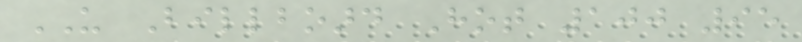US Billboard Hot 100 95
